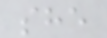she
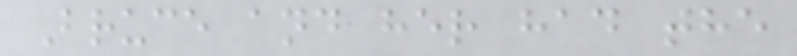Bruce and her had the
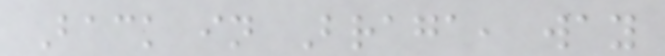Back in Braga, way
